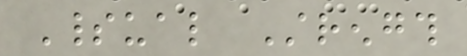Spiritual Strength
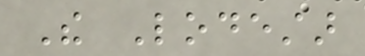The Lodestar
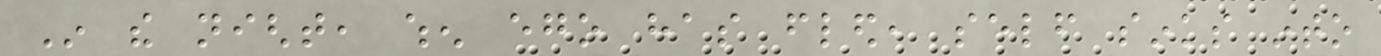In the night, when ego has fled, self sinks into
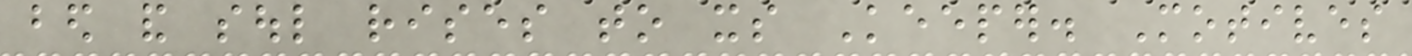bed and soul rises to its Keeper. Motives
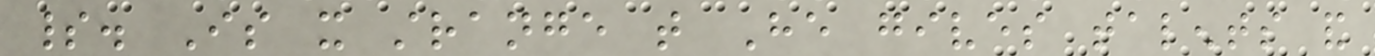spirit. Is it strange that He gives talents and
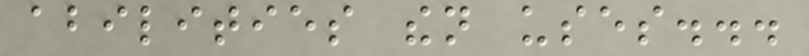abilities then uses...
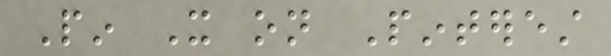Pin It on Pinterest
